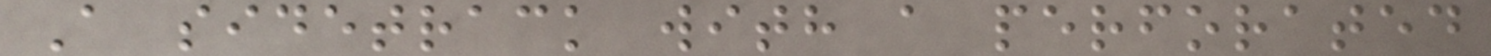A sidetrack with a perforated
